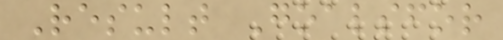Result Goalsfor
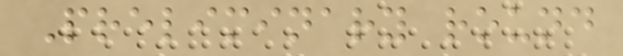Preliminary round
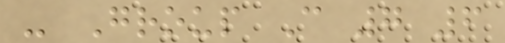- Group C 7 6
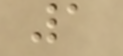1
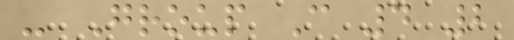- Group C 4 2
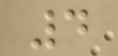4
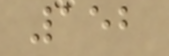152
